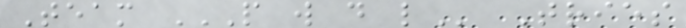Team P W D L Tries
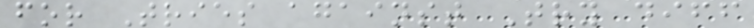for Tries against Try diff
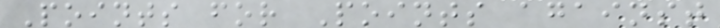Points for Points against
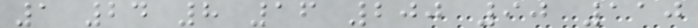1 24 8 16 200 90 110
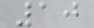10
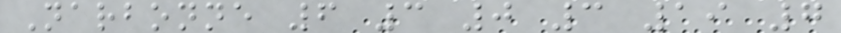Narbonne 6 3 0 3 19 7
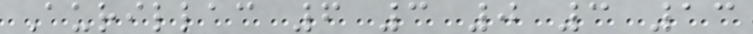Aurillac 6 3 0 3 13
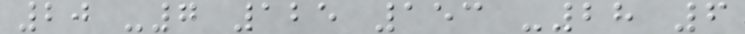20 -7 125 153 -28 6
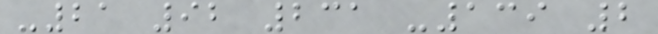-21 92 231 -139 2
